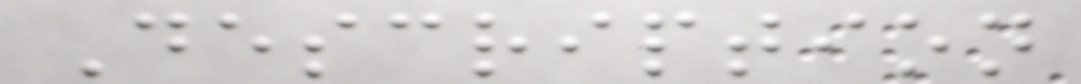Description
